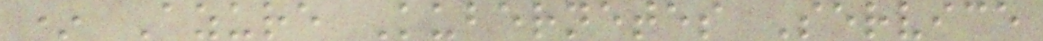* Azure Kubernetes Service
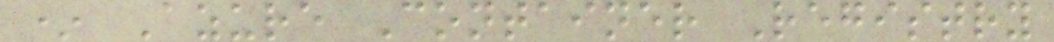* Azure Container Registry
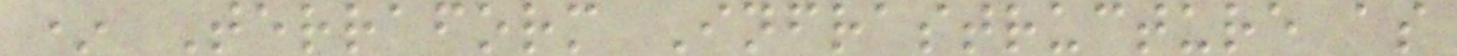* Terraform Infrastructure as
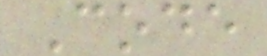Code
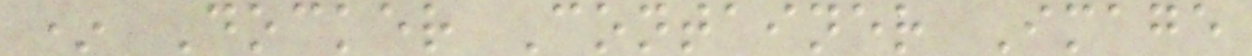* Docker Container Image
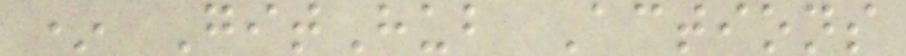* GitHub Actions
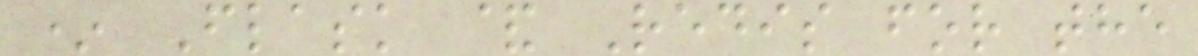* Flask & Redis for the
